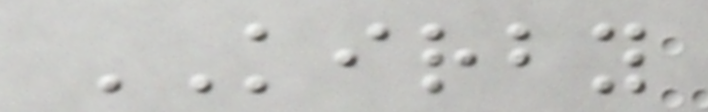KIRBY
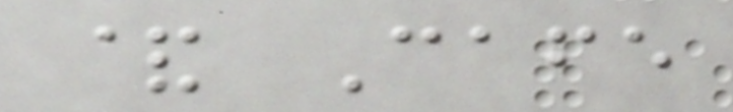& Cafe
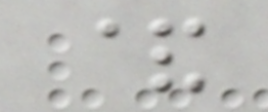&
